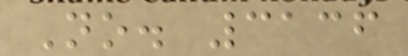No. 3136
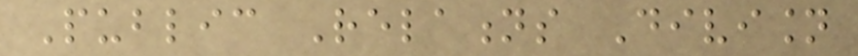Public Relations Division
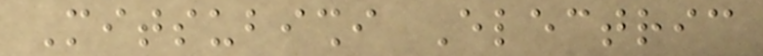Mitsubishi Electric
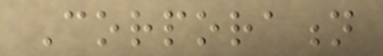Corporation
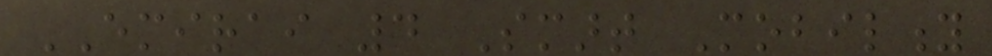EMIRAI 4 Smart Mobility
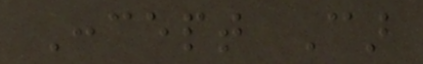Concept Car
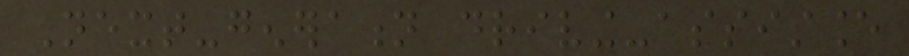Next-generation driving-assistance
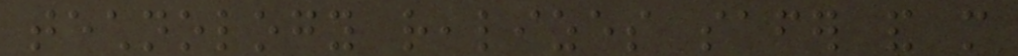technology realizes safer and more
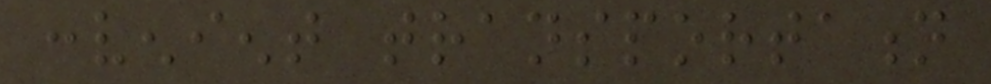convenient transportation
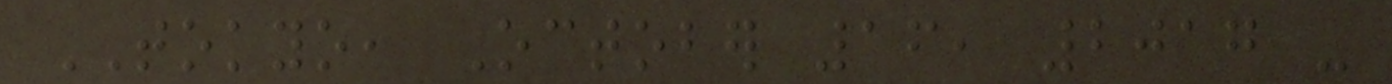TOKYO, October 16, 2017 -
